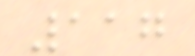117
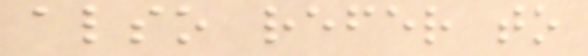also refer to
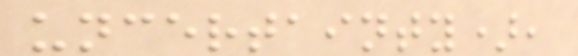uncertainty),
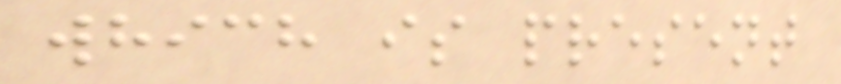which is present
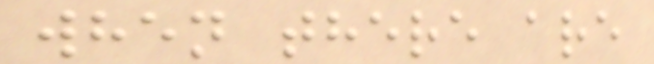when there are
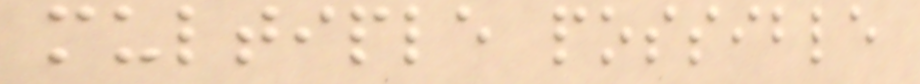multiple possible
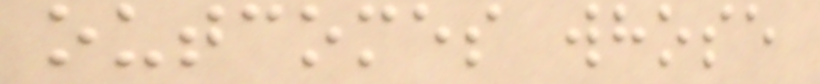outcomes whose
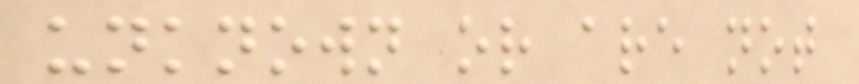unknown or are not
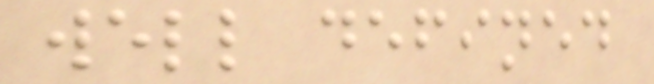well defined
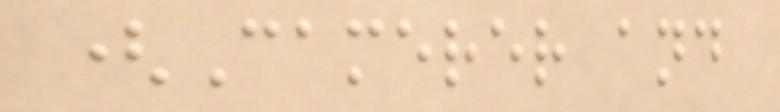(Camerer and
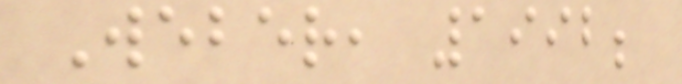Weber, 1992;
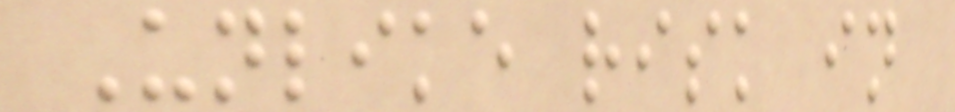Unlike risk in
